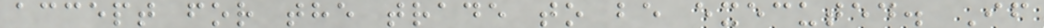accept for the trade to be executed. If
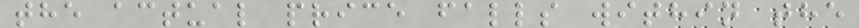the actual price falls within the
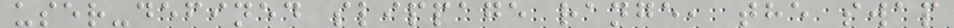user-defined slippage range, the swap
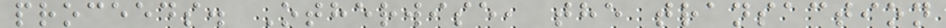proceeds. Otherwise, the transaction
